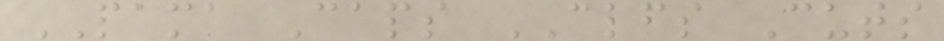PAMA Caps CLFS Cuts
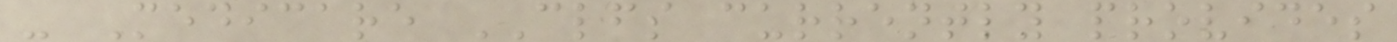- Medicare CLFS currently provides
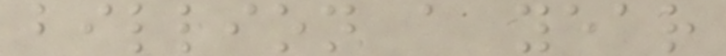billion a year
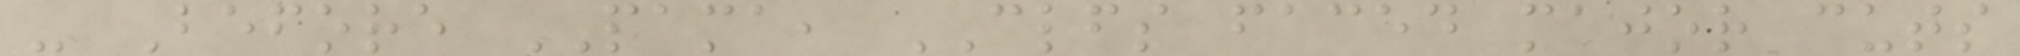- Before PAMA, CLFS faced major cuts
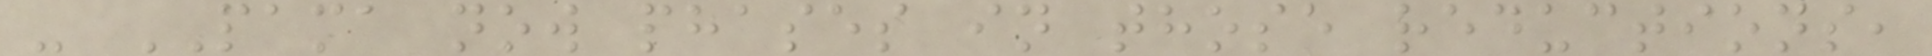- PAMA now phases in those reductions,
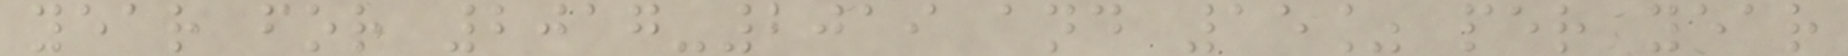year for 2017-2019 and 15% per year
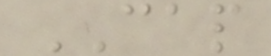CAP
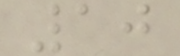10
